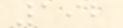192
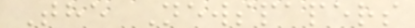The Newspapers
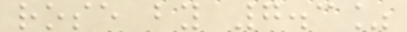rose by 7.3%
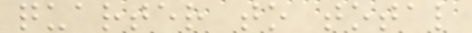quarter to total
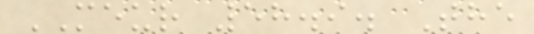MEUR 58.9. The
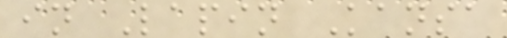in Lapin Kansa
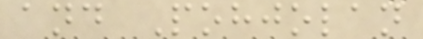and Pohjolan
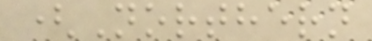(Northern
